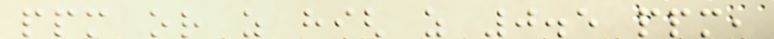ppm or as high as 0.5 ppm,
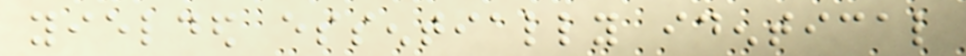yielded essentially identical
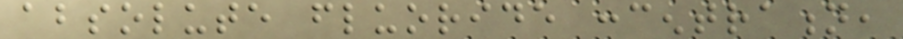absolute fluoride concentration,
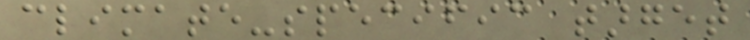climate-specific target
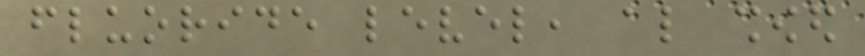fluoride level, also showed
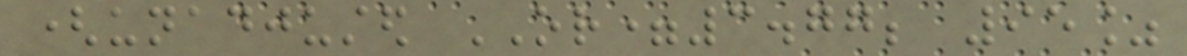(unadjusted OR=3.77; 95%
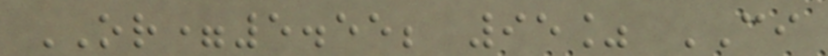OR=5.55; 95% CI
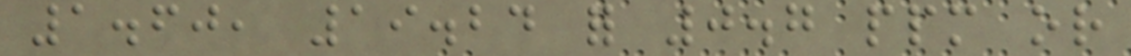1.60, 19.24 for 0.7 ppm or
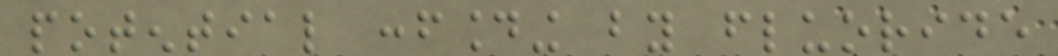potential confounding by fluoride
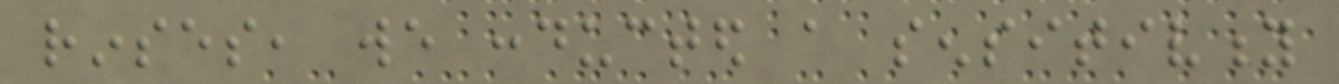rinses, we conducted a sensitivity
